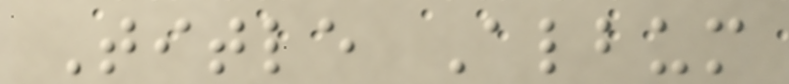Title Album
